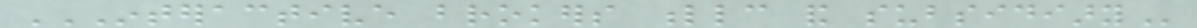INTERACTIVE BROKERS LLC AND SUBSIDIARY
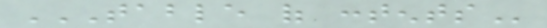TABLE OF CONTENTS
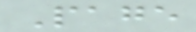Page
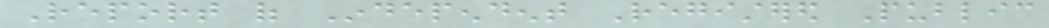Report of Independent Registered Public
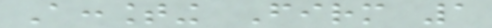Accounting Firm 1
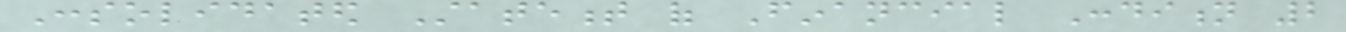Consolidated Statement of Financial Condition 2
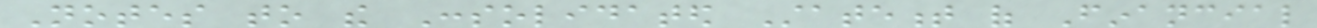Notes to the Consolidated Statement of Financial
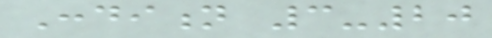Condition 3-20
